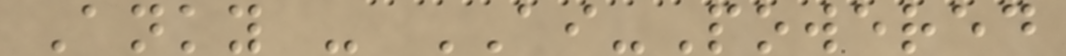Anky - AI-Powered
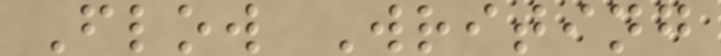Flow Writing
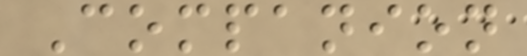Companion
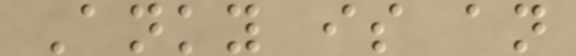Anky is an
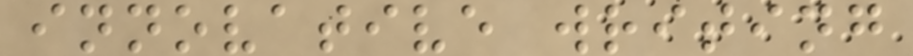innovative writing
